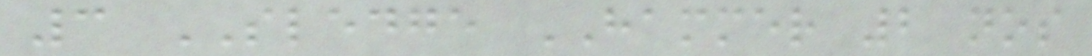3 SLEDGE HAMMER 2 nos
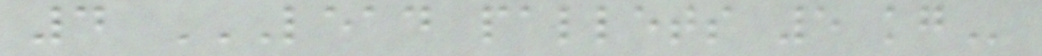4 LEAD PALLETS 5 KG
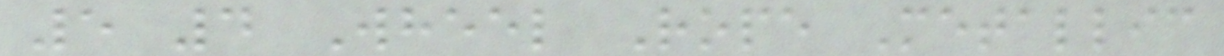5 4 Wheel Rope Metallic
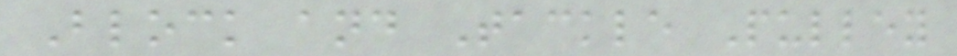Block and Tackle Pulley
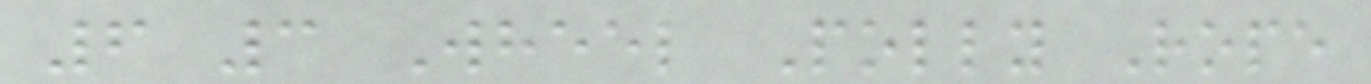6 3 Wheel Polly Rope
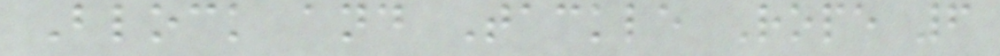Block and Tackle Rope 6
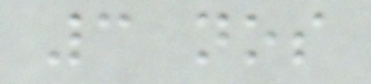3 nos
